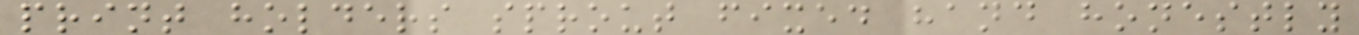print holders sprout fixed hand honestly
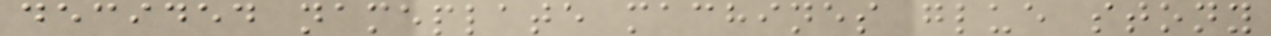decided nameplate machines glue stony
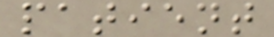patient
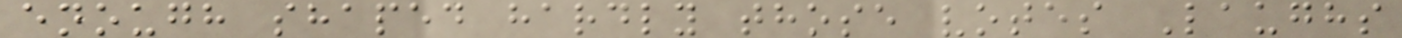enough shaped hardly those votes Laughs
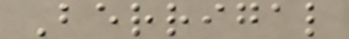Berrigal
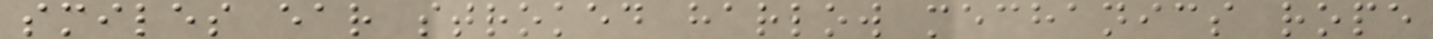smiles ear stroked harlow mechanics rope
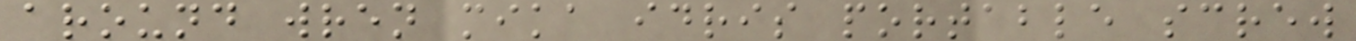around wren mika idris portable screw
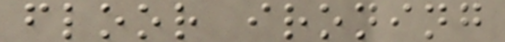floor ironing
